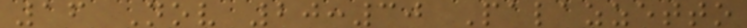16 Nov 20:30 Palazzetto
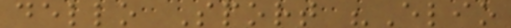dello Sport "Elio
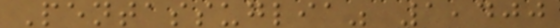Pentassuglia" 1,400
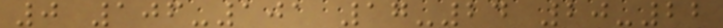0 106-101 17-24 20-22
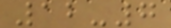12-7
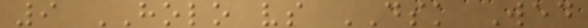9 HOLO vs DSK Wed
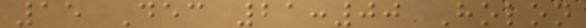15 Dec 21:00 Holon
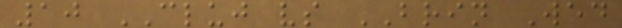10 CLUJ vs BRIN Wed
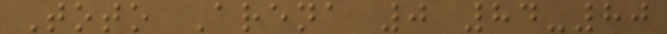Toto Arena 0 84-80
